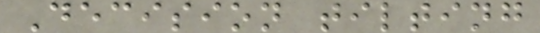Decision tilting
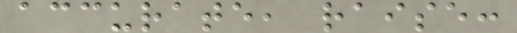accurate, raise:
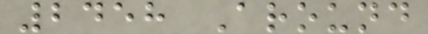2458 Around
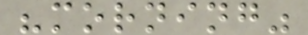"morning"
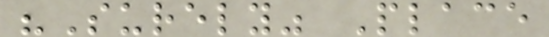"Surely" Place
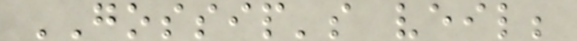GOSSIP's veil;
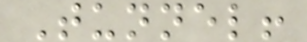Tunnel!
